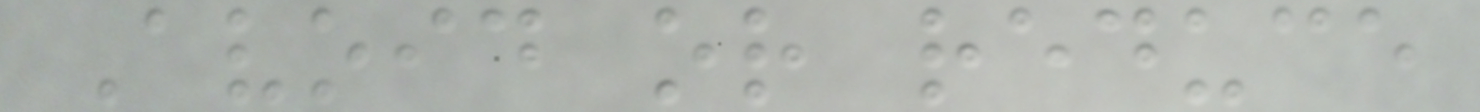Avoid or reduce
